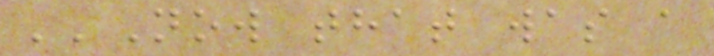''Now that was a
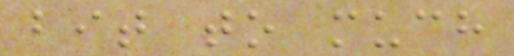bit to much
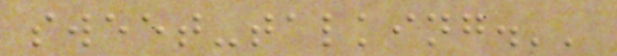sweet-talking.''
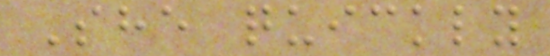She quickly
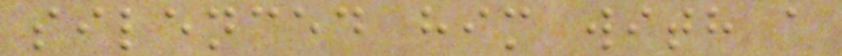silenced him with a
